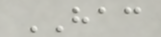HAC
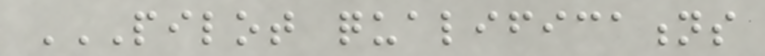PILOT QUALIFICATIONS
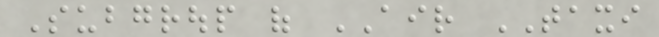Subgroup of AIR TAXI
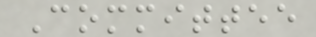Committee
